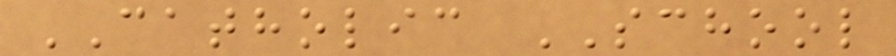CATHOLIC SCHOOL
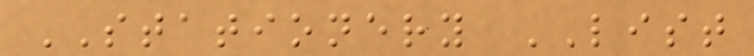STATIONERY LIST
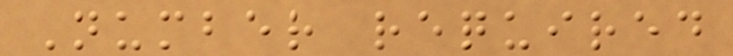Number required
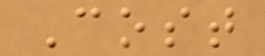Cost
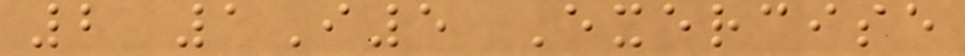2 1I5 Exercise
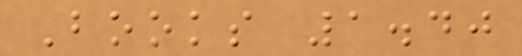Books 1.40
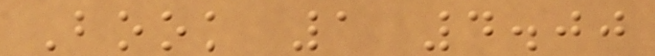Book 1 4.00
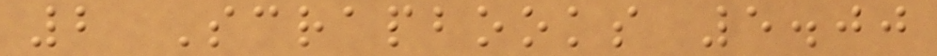2 Scrapbooks 5.00
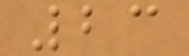23
